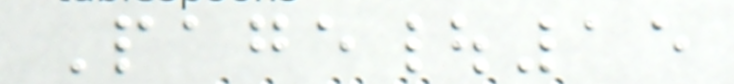Page|15
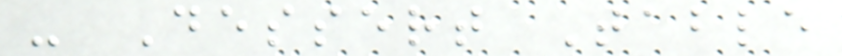- Dessert Table
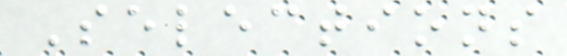Selections
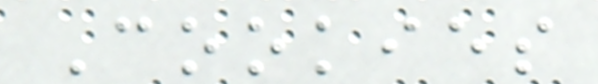Cookies
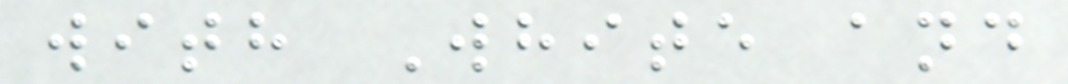with White and
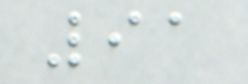91
